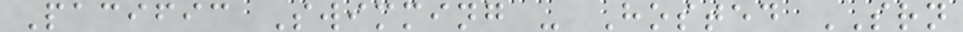Pacific Swimming - Hosted SRN
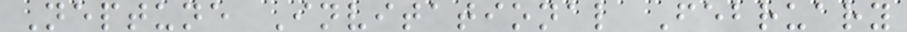Neptune Invitational February
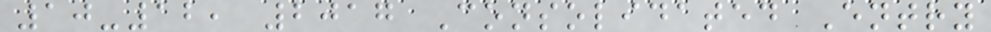10-12, 2017 Consolidated Entry
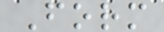Form
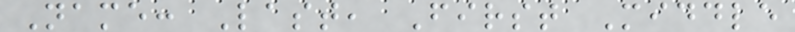Name: Last, First Middle
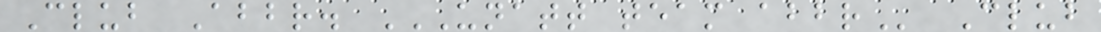Club Abbr. UNATT TEAM ABBR Club
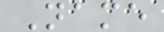Name
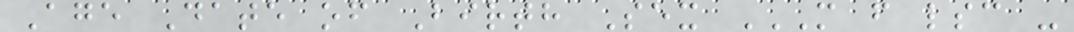Age Date of Birth Sex M F LSC -
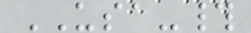USA-#
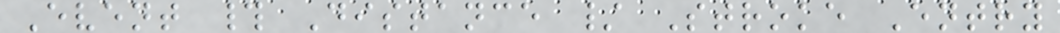Event # Distance / Stroke Entry
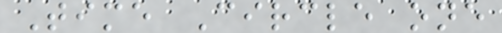Time Circle one
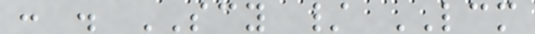: . SCY / LCM
